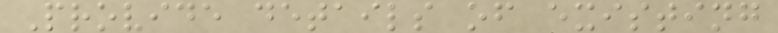Provide details of existing
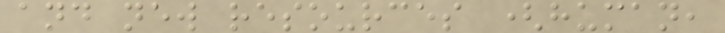and new resources (human,
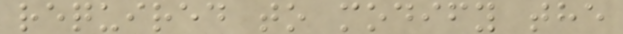required to modify the
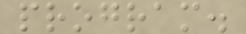program.
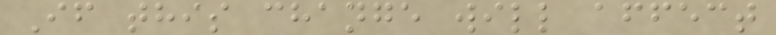If this change will affect
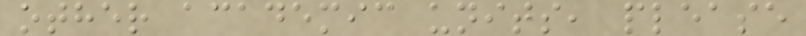other academic units, please
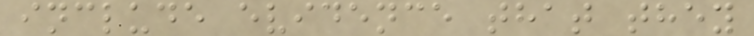include evidence that they
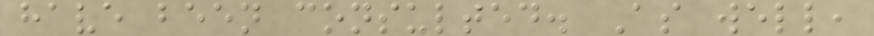have been consulted. As well,
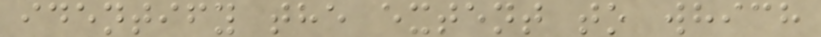identify the extent to which
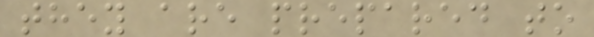they are prepared to
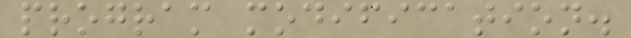program modification.
